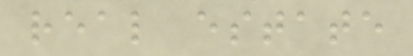real estate
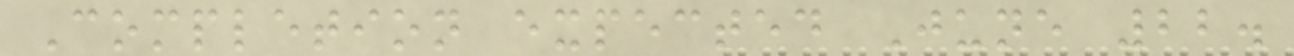Completion expected June 22.
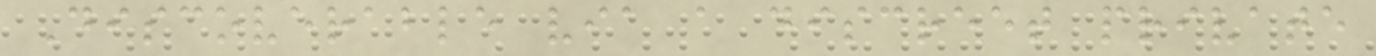Discoverable via a discreet private
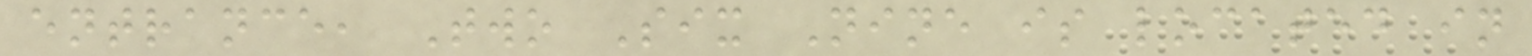entrance, Two Six Nine is located in
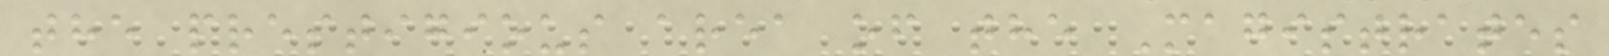the prestigious area of the Magistrates
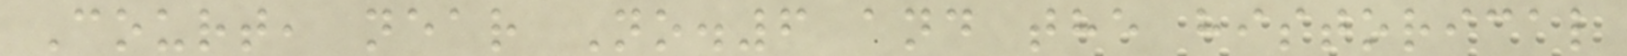Court, near No.6 and the historical
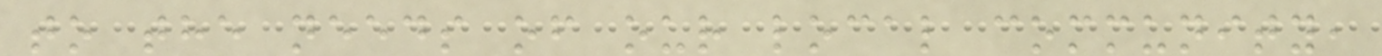to the needs of our local community,
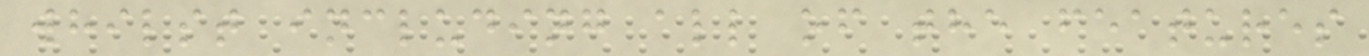whilst including all of the features
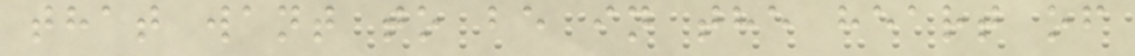that want to be in the heart of
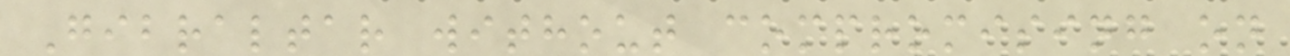Gibraltar without compromising on
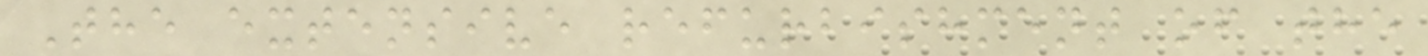The extensive refurbishment of the
